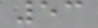53
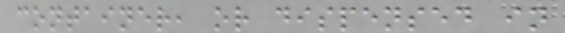container, or dispensed in
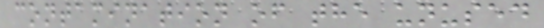contamination of the unused
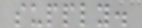supply.
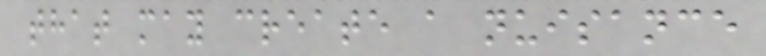that may create a nuisance
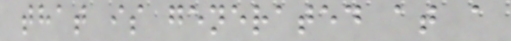that is generated at a
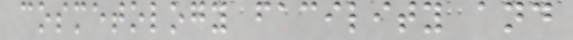cosmetology facility and
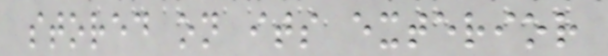stored on its exterior
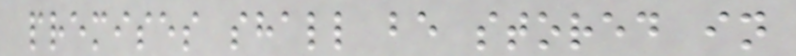premises shall be stored in
